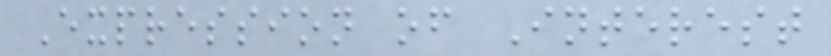Expression of Interest
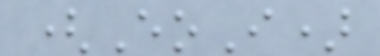(EoI)
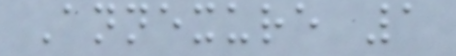Annexure 1
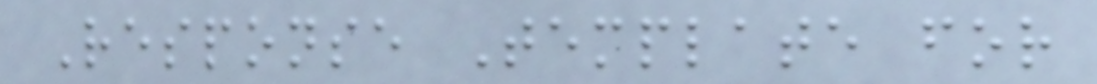Response Template for
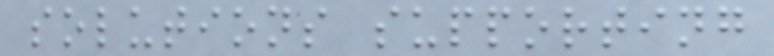solutions supporting
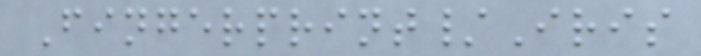Fingerprint/Iris
